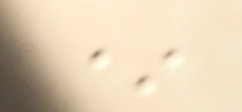*
